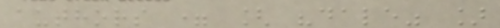authors = [ "dale" ]
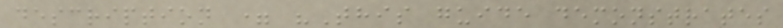description = "This guide demonstrates
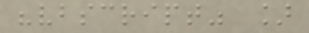"vbscript" ]
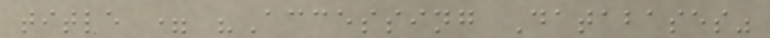title = "Accessing Databases"
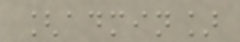[admin]
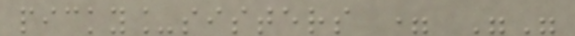picky_sisters = ""
